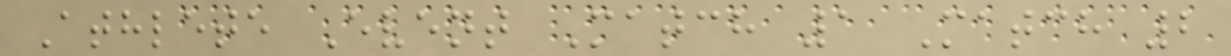Athlete Event Match 1 Match 2
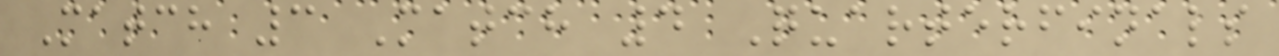Match 3 Match 4 Quarterfinals
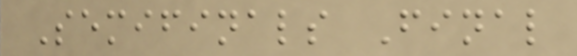Semifinals Final
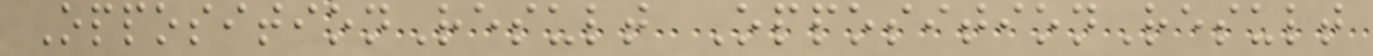OppositionResult OppositionResult
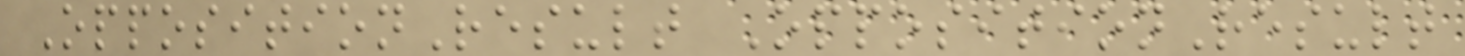OppositionResult OppositionResult
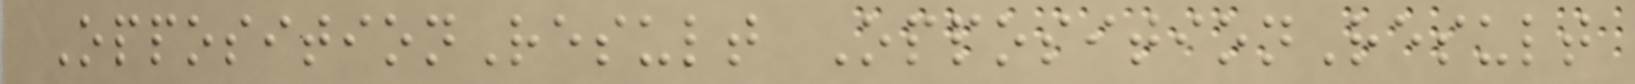OppositionResult OppositionResult
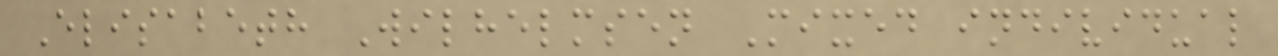Elisabeth Wilhelmsen Mixed individual
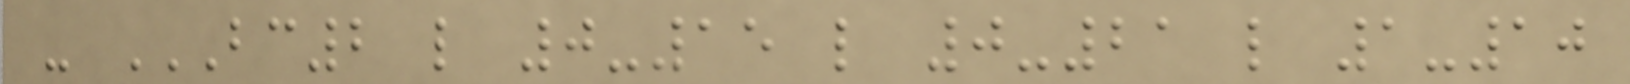- BC2 L 0-15 L 0-21 L 1-10
